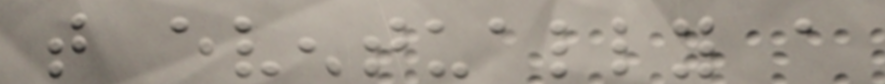that eventually a
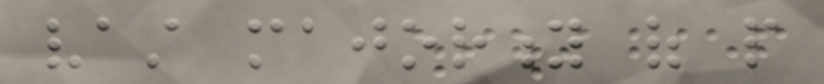vast majority of people
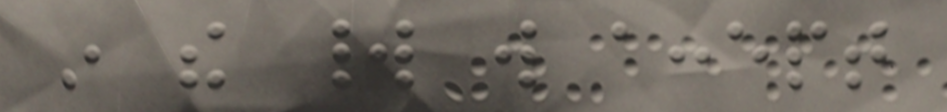in the world will accept
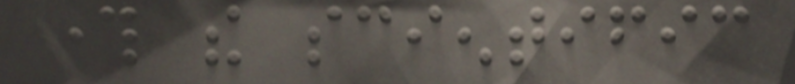through the scientific
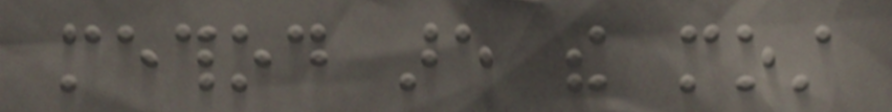method are the most
